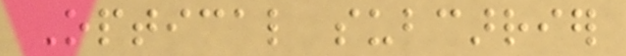Optical subcarrier
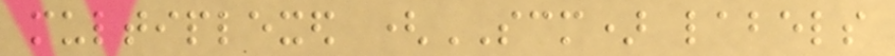multiplexed (SCM) labels
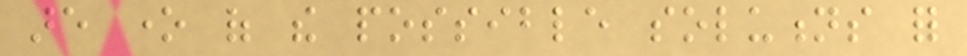are one of the possible solutions for
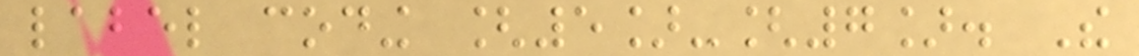label coding [5]-[7]. The
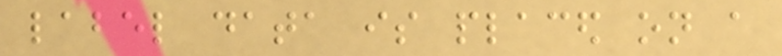label data is placed on a
